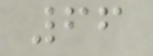66
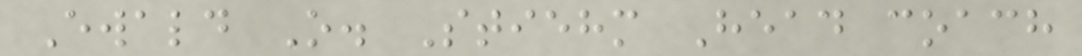Ewald O. Stiehm Head coach
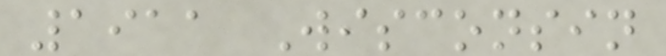1911 Wisconsin
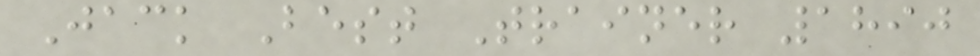Jack Best Trainer 1890
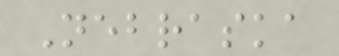Nebraska
